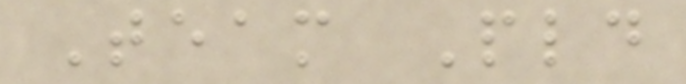Team Pld
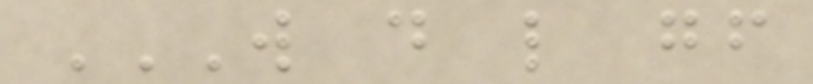W D L GF
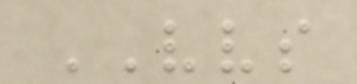VVS
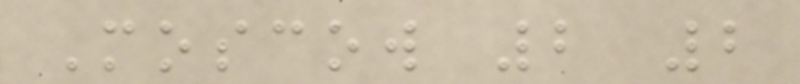Moscow 2 2
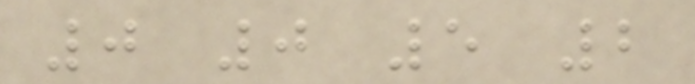0 0 5 2
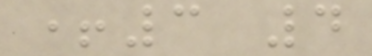+3 4
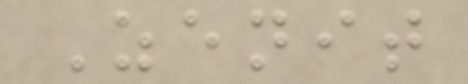Zenit
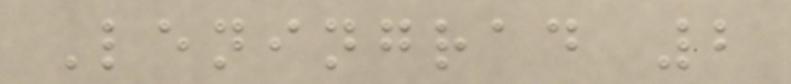Leningrad 2
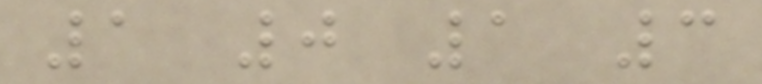1 0 1 3
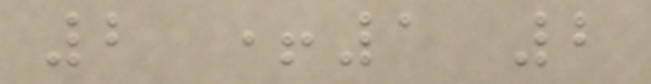2 +1 2
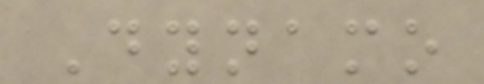Dynamo
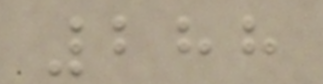288
